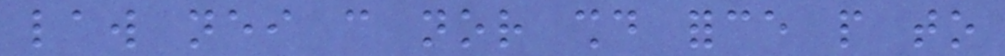law neither can nor should force people to
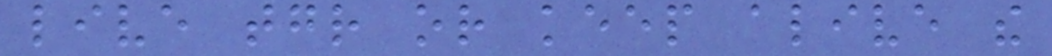live together or keep alive the
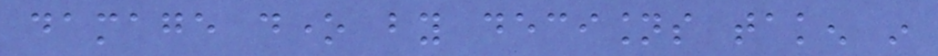damage done by decisions taken in
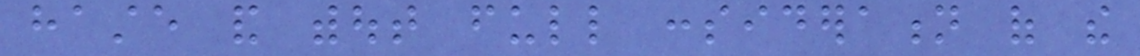haste and without full consideration of the
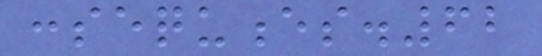consequences.62
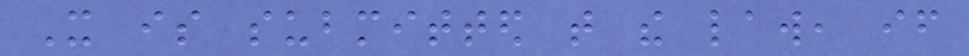It is submitted that the law, if
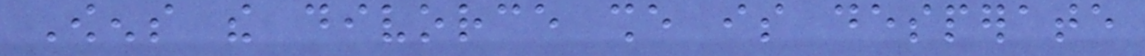Owens the divorce she is desperate
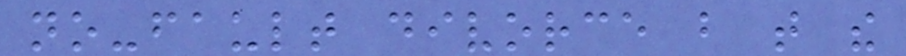no-fault divorce but that the
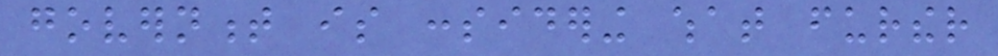government is considering what further
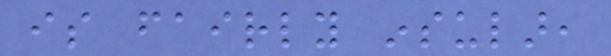is fairly insular,
